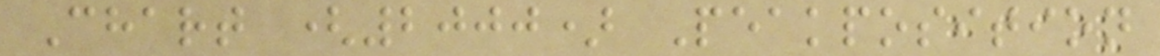Chart (2000) Peakposition
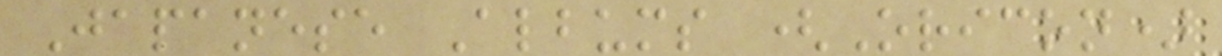Japanese Albums (Oricon)
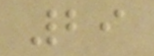29
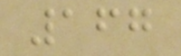167
